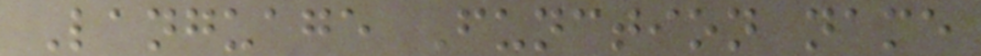Language Function name
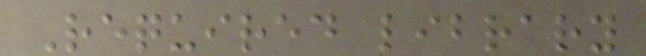Required library
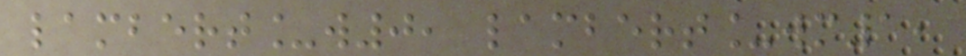lambert_w0, lambert_wm1,
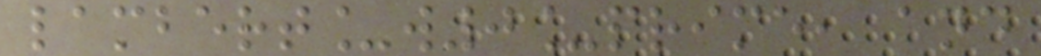lambert_w0_prime, and
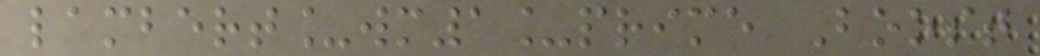lambert_wm1_prime Boost
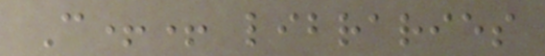C++ libraries
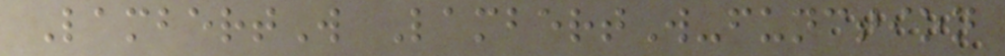LambertW LambertW-function
